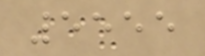5555
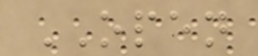OPEN
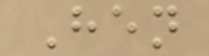Hen
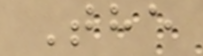The
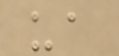ua
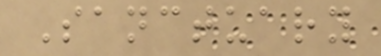Sanctuary
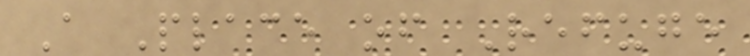A Place of Refuge
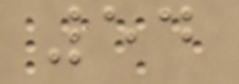54
